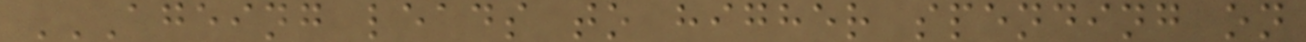AGEING LEADS TO HIGHER SPENDING ON
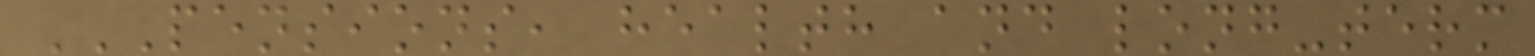PENSIONS, HEALTH AND LONG-TERM
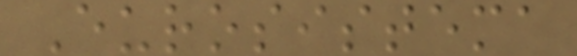Eurosistema
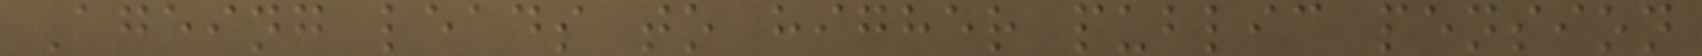Ageing leads to higher public pension
